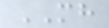MH
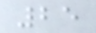25
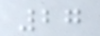27
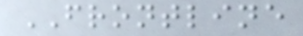FRONTLINE
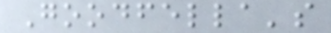Goodfella's
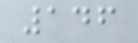146
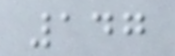147
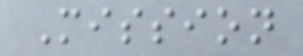Mission
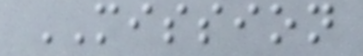MISSION
